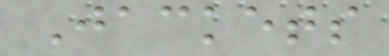Jackets
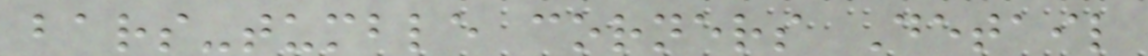bars-tumble corners Detail
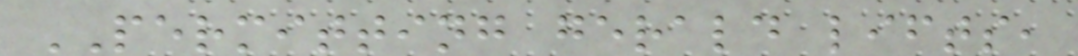PERMITTING gerald lifts,
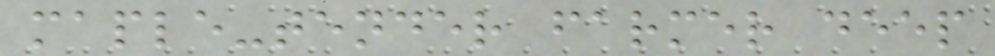maple-tender farmer deep
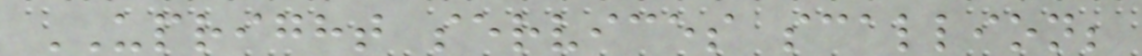UPRIGHT services scallion;
